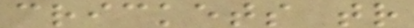crickets tr
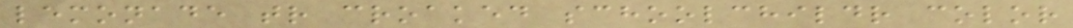lemonade tr croaked schoolchildr color
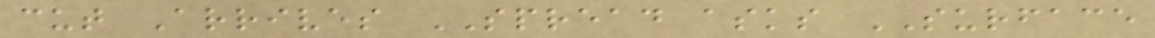cut Arrives SPREAD asks SURFACE
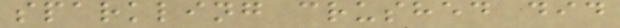sparkling crushed did
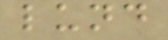lund
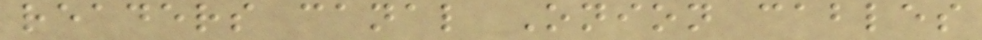readers canal Onion cables
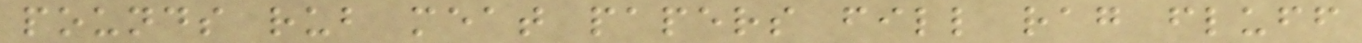pounds rub meat papers fill rag fluff
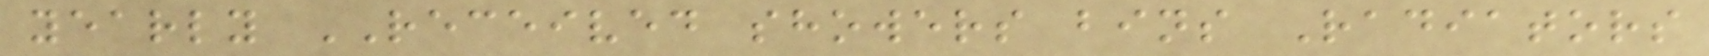yearly RECEIVED showers bins Radiators
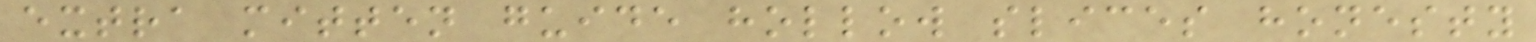extra mitten guide hollow slices honesty
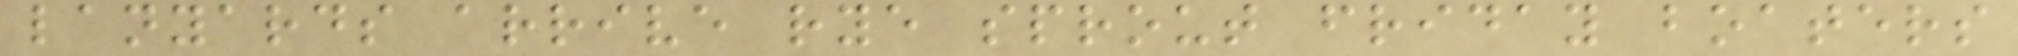lanyards arrive rye sprout friday boaters
